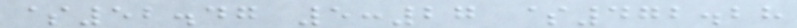$52.47 5:27 $472.28
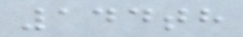144th
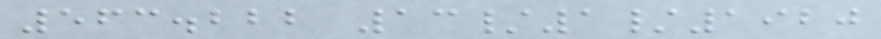563.222 13/1/1920
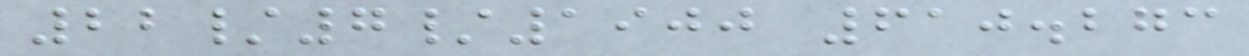22/7/1900 610.273
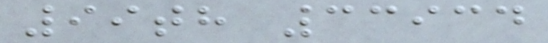99th 33934
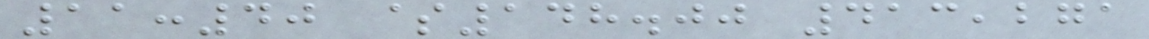11:40 $148.00 413,271
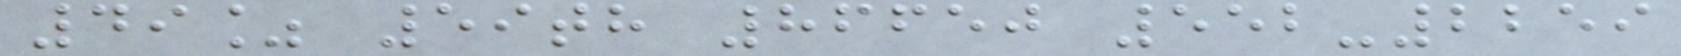49% 59th 86650 552-2259
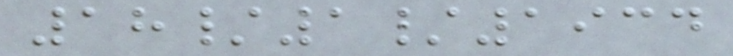18/1/1934
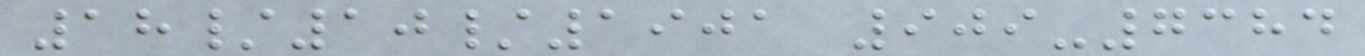18/10/1901 909-7384
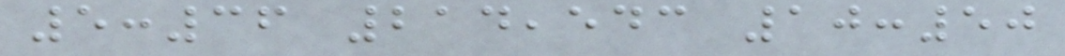5:36 214,543 10:50
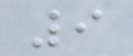9
